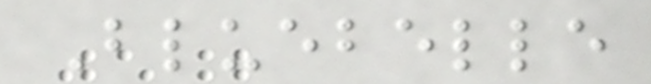Bluebelle
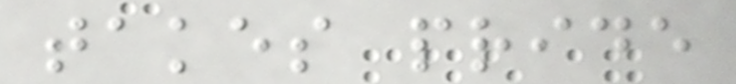takes pride
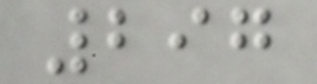297
